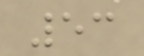53
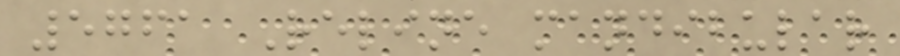5761 Reline mandibular
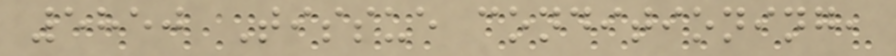5850 Tissue conditioning,
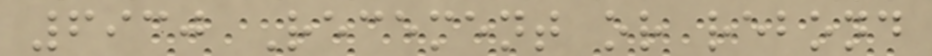6930 Recement or rebond
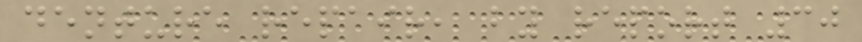denture repair, by report 30
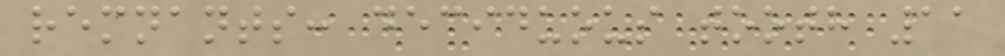remnants: deciduous tooth 11
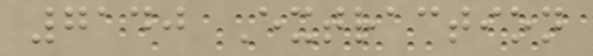7140 Extraction
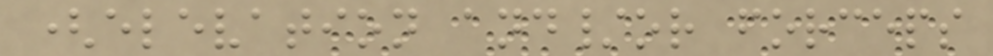(elevation and/or forceps
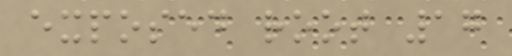exposed root 17
